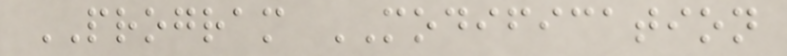PROGRAM MODIFICATION
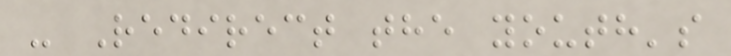- Redirect the youth's
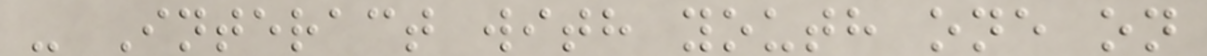- Interact with youth one on
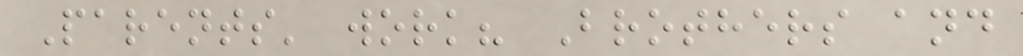Parents' work? Brothers and
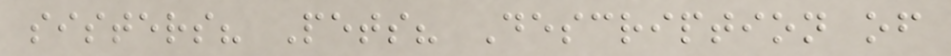sisters? Pets? Description of
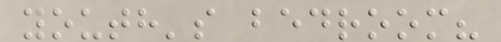youth's bedroom?
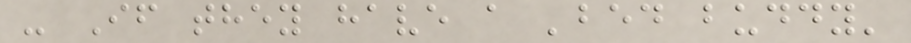- If they have a 'bed buddy'
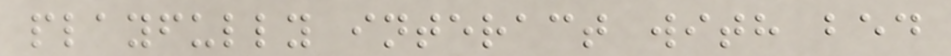playfully interact with bed
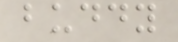buddy
